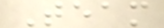Team
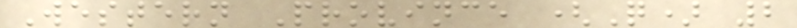Western Province (Q) 2
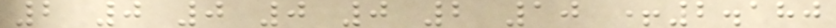2 0 0 0 0 2 10 +2.180
